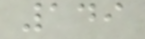149
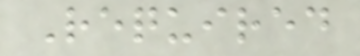Required
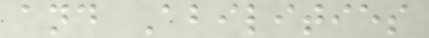and Abilities
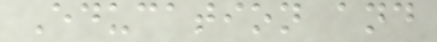Education and
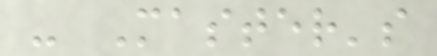- Master's
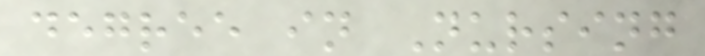degree in Nursing
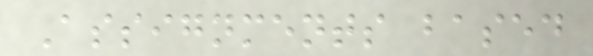Assignments based
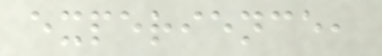experience,
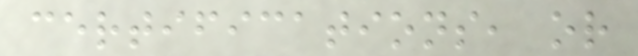certifications, or
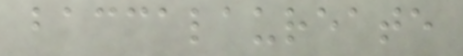baccalaureate
